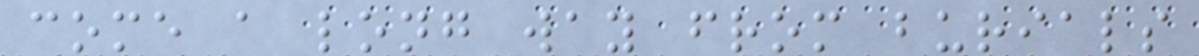come a long way from burials
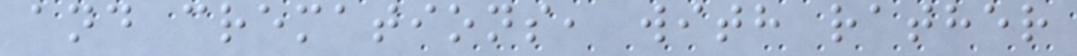and cremations, with rather
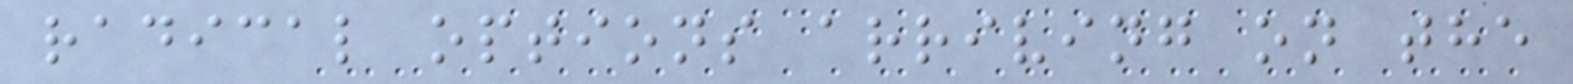radical options arriving on the
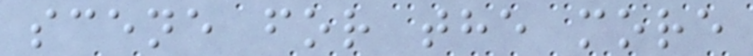scene for the more
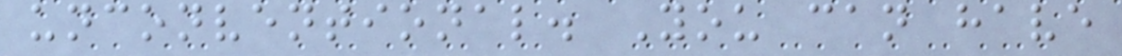unconventional. You can have
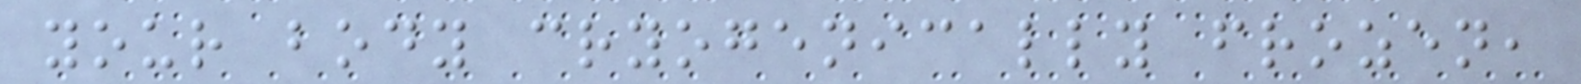your body cryogenically frozen,
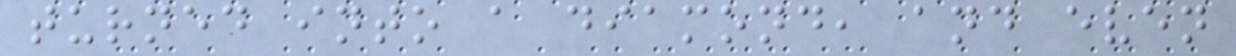turned into a diamond, and even
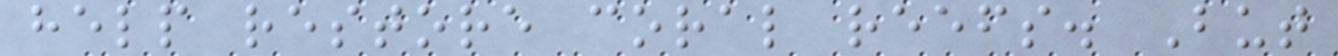help restore coral reefs. But
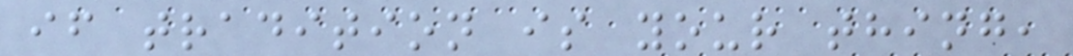if tradition is your thing,
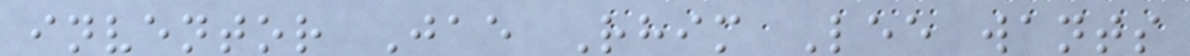inventor Jae Rhim Lee wants
